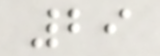29
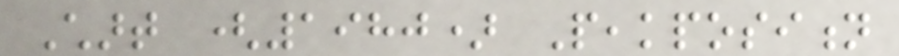Chart (1980) Peakposition
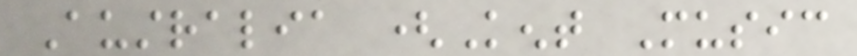Australia (Kent Music
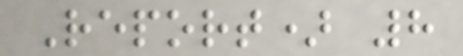Report) 8
